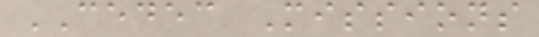CEDEC Missions
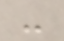-
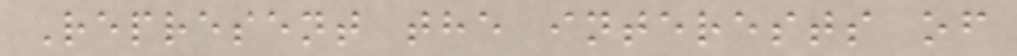Represent the interests of
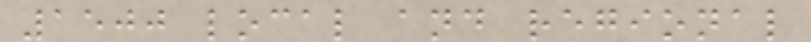1500 local and regional
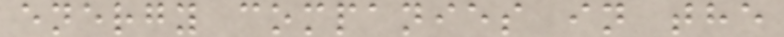energy companies in the
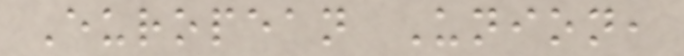European Union,
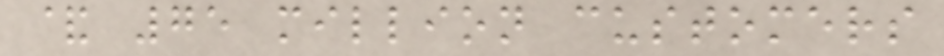& 75 million customers
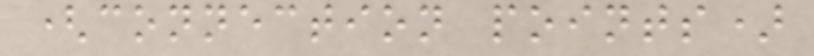(connection points)
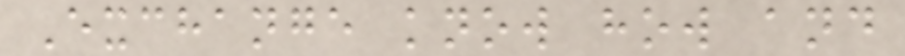Exchange know how and
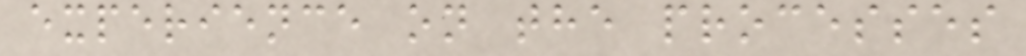experience on the processes
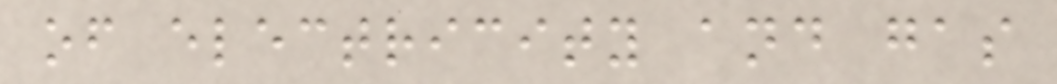of electricity and gas
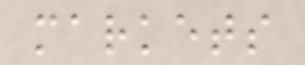markets
